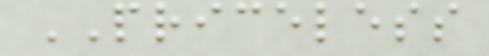PRICELESS
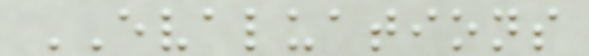EVALUATIONS
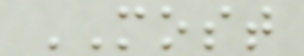MOST
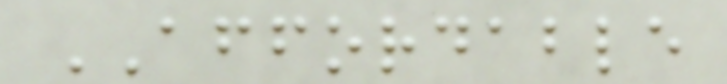AFFORDABLE
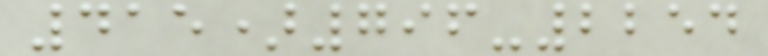415)796-2254
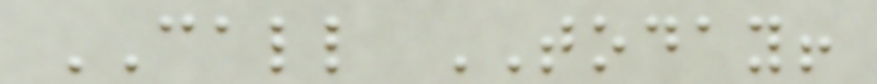CALL TODAY!
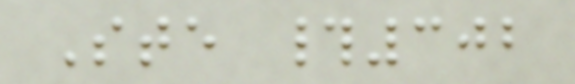Ste #302
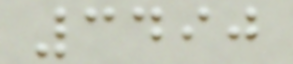3490
